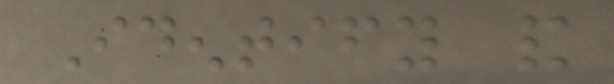Identify and
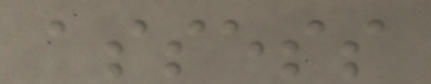assess
